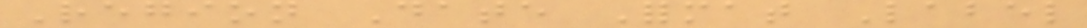Region Date Format Label
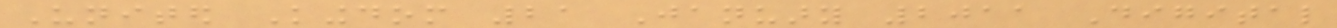United Kingdom 21 January 2011 Digital
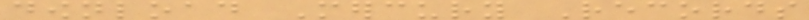download Mercury Records
